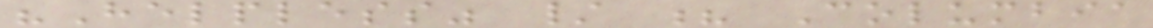"Helpless" / ? Columbia
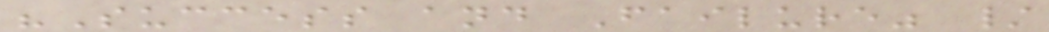"Success and Failure" /
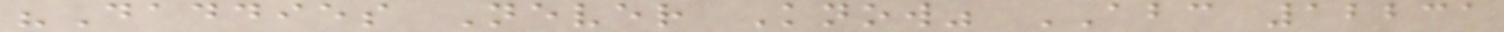"Daddies Never Know" ABC 12231
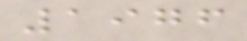1976
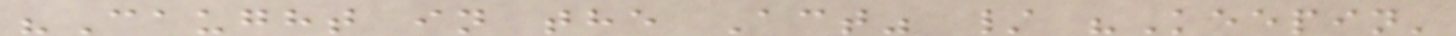"Caught in the Act" / "Keepin'
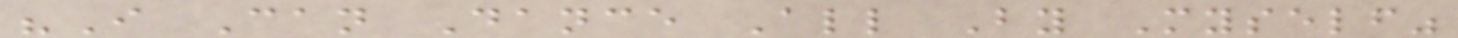"I Can Dance All By Myself"
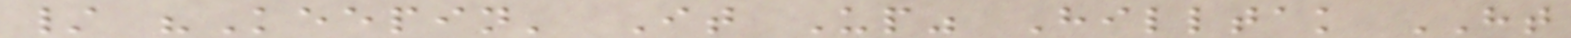/ "Keepin' It Up" Hilltak HT
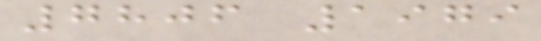7806 1979
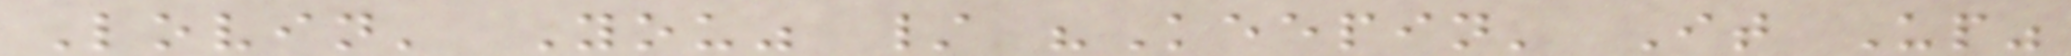Lovin' You" / "Keepin' It Up"
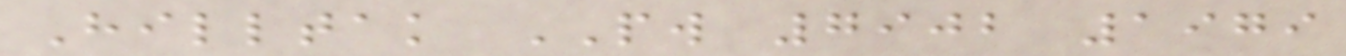Hilltak PW 7902 1979
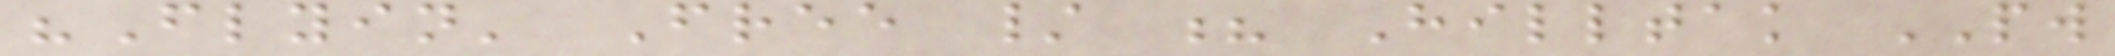"Flyin' Free / ? Hilltak PW
